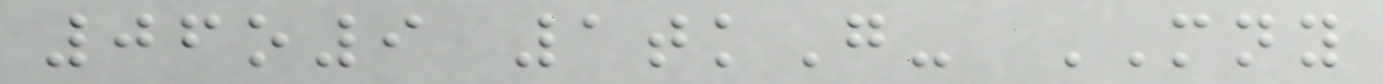06o9 1tkG- MNY
